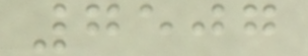7507
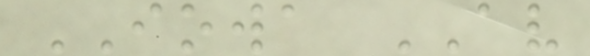IOWA AV
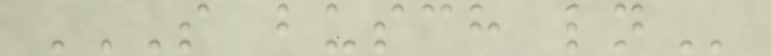S BUSCH LN
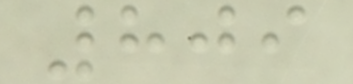809
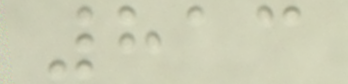813
